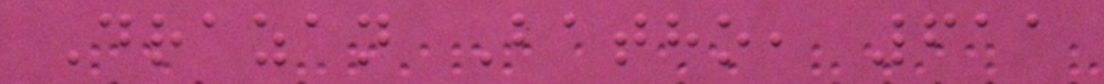Drazan Batho, 611
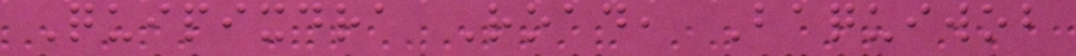Quipixdra Road, Baquiwob
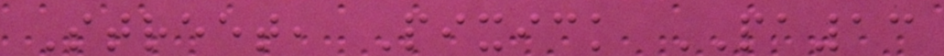Street, Pixick PA13
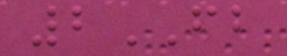2FB
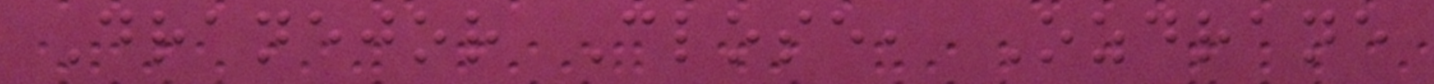Dranejor Close, Ozdrane
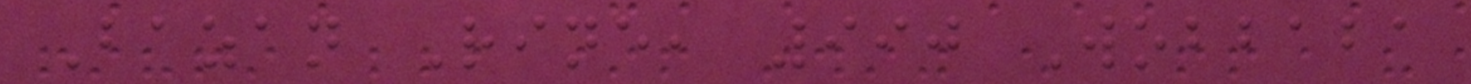Bazan Rine, 990 Wobbaba
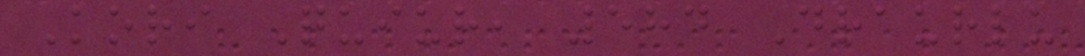Kori Quiur, 584 Draurlu
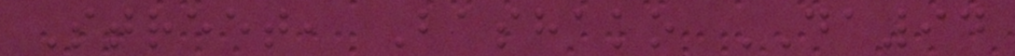Street, Bashako DA94
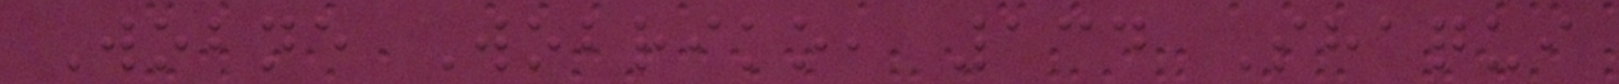Wobne Wobriko, 134 Shaqui
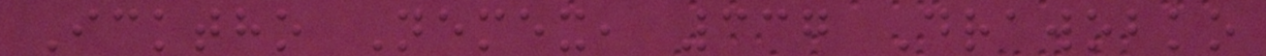Icktho Nemex, 337 Drawobko
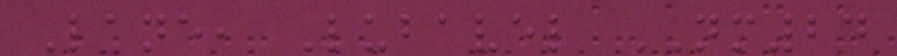Lane, Lubavel NM24
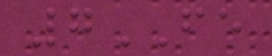7FE
